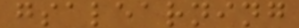gsalearning
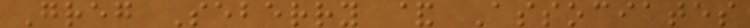Greg Seberry & Associates
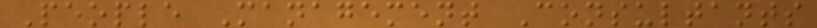People Management Consultants
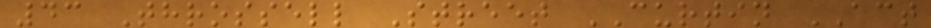43 Throssell Street CURTIN ACT
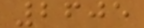2605
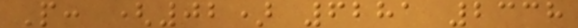P: (02) 6281 2338
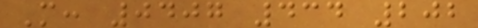M: 0407 434 202
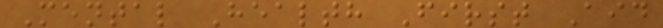Mental Health First Aid
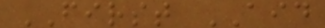FIRST AID
